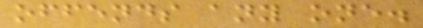offends any one.
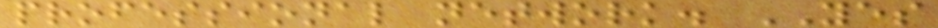professional network. YES
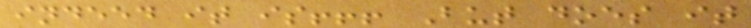indeed it is!!! But does it
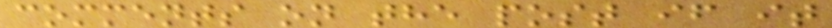comments on the post if it
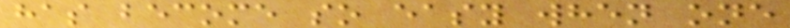has become so easy when one
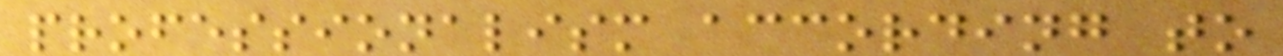professionalism according to
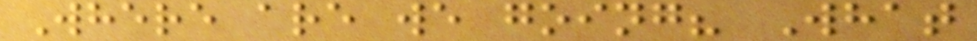Where are we going? What
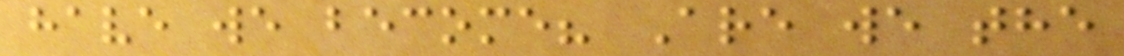have we become? Are we the
